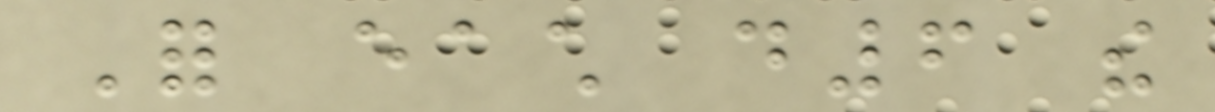For each d6 the
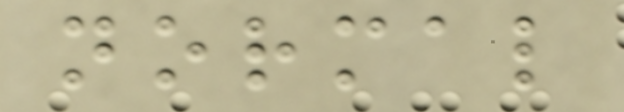normal
